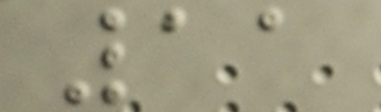11
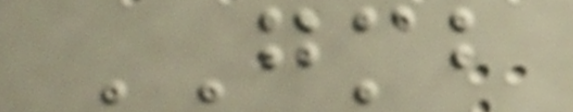GMB
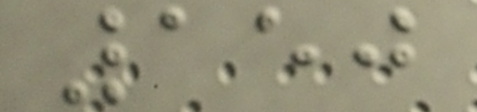150
